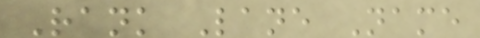Rank Lane Name
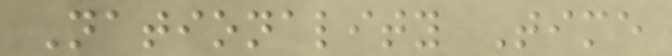Nationality Time
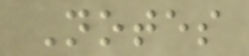Notes
